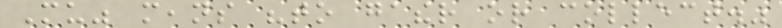Mu" means "to gather or collect."
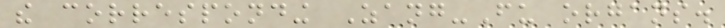the corresponding Zang-Fu organs.
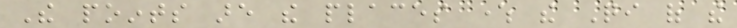The points are the places where the Qi of the
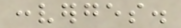converges.
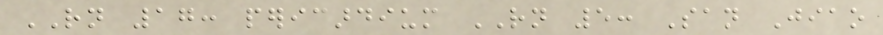RN 17: pericardium RN 5: San Jiao
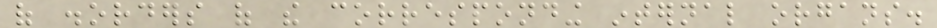of disorders of the corresponding internal organs.
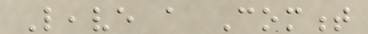Leave a Comment
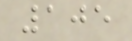105
